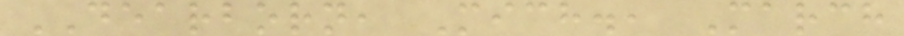DEARBORN, Mich., March
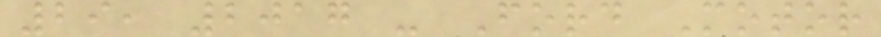29, 2017 - Ford Motor
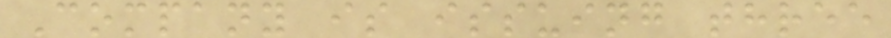Company is issuing three
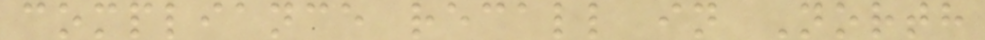compliance recall in North
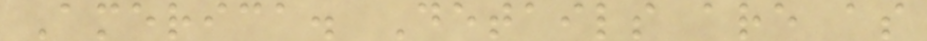America. Details are as
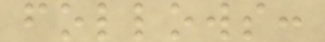follows:
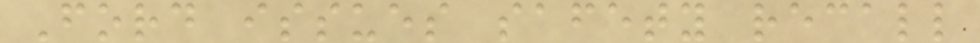Ford issues safety recall
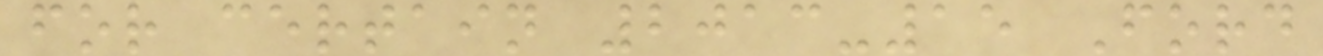for certain 2013-15 Ford
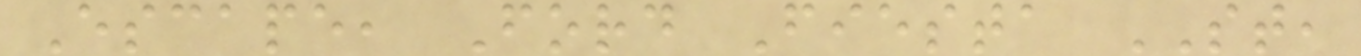Escape, Ford Fiesta ST,
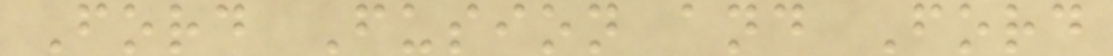Ford Fusion and Ford
